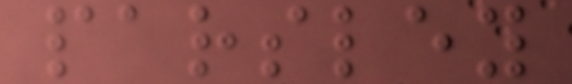parsley
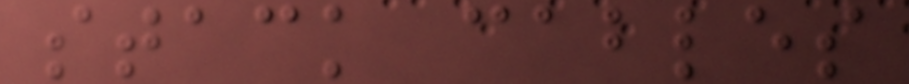stack cables
